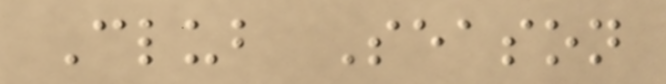Club Season
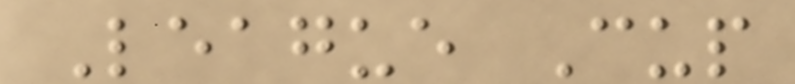League Cup
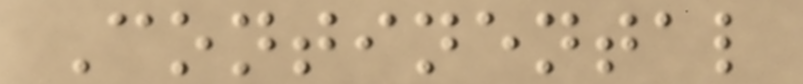Continental
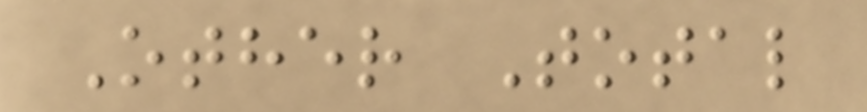Other Total
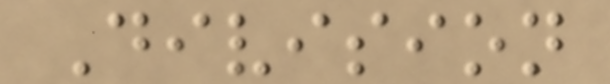Division
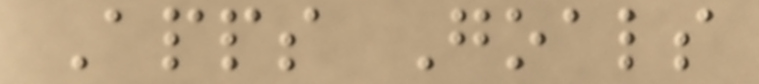Apps Goals
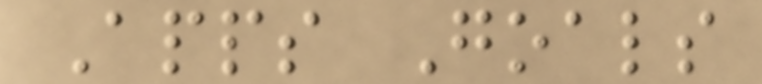Apps Goals
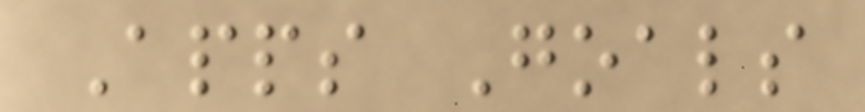Apps Goals
